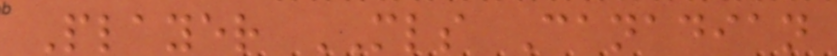Player MLS Canadian
